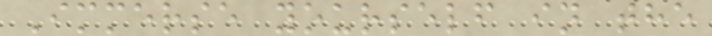Immerse yourself in the
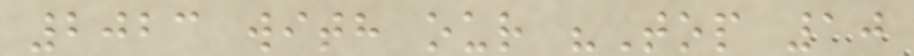2023 with our "Top 10
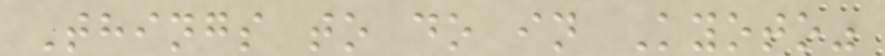Things to do in Kyoto"
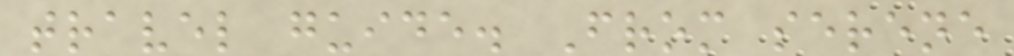travel guide. From serene
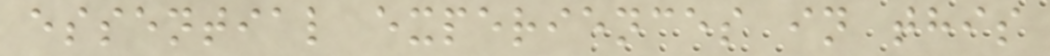essential experiences in this
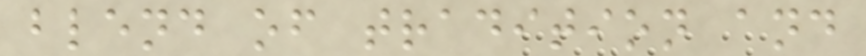blend of tradition and
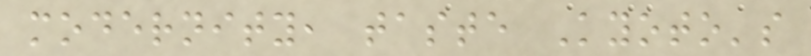modernity, taste Kyoto's
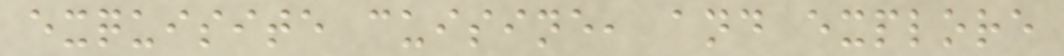exquisite cuisine, and explore
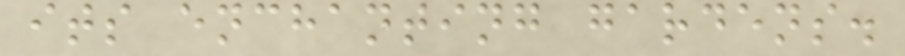its enchanting gardens.
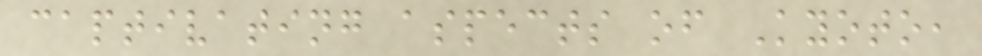captivating aspects of Kyoto,
